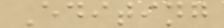Editing
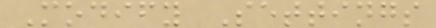Modify Settings
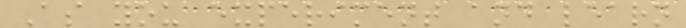As you experiment and learn
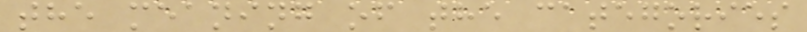the meaning of the categories
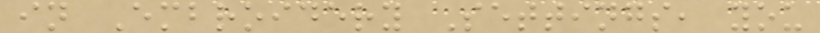in Embroidery Settings, you
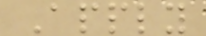Apply
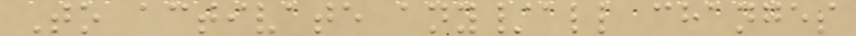To activate any/all changes
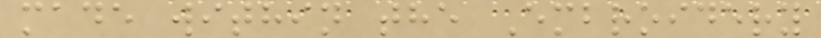made within the Embroidery
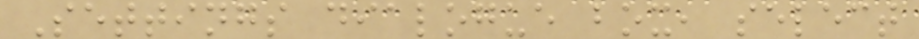Settings dialogue box, select
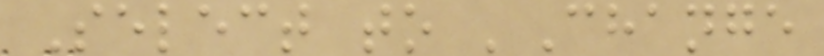Select to 'Change
